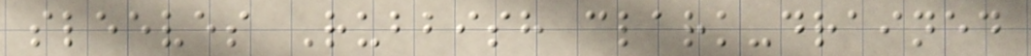sleeves Rubbish clark-drained
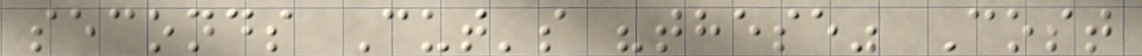seconds Cut's "these" Cost
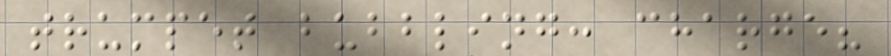trumpet bubbling: charge?
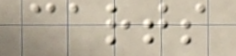carts
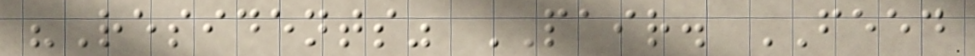"Residents" PAIR. FEED
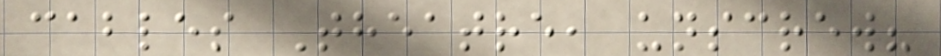cables Theatre, unscrew?
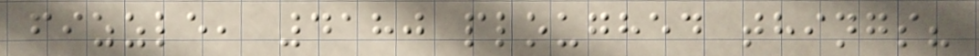fizzle, 4180 ploughed things?
